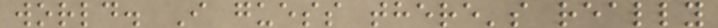world. I guess there's really
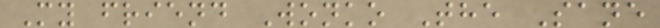My friend Wonko The Sane
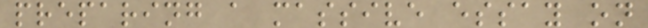preparing a massive essay on
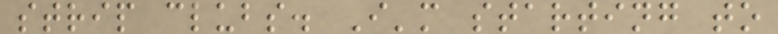strip clubs. I'm starting to
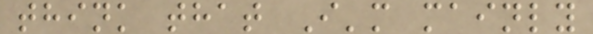think that I'm mainly
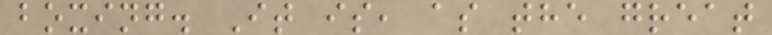boxing. It is, as the great
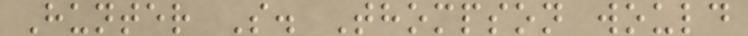Hunter S. Thompson would
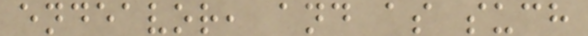endeavor, and as such
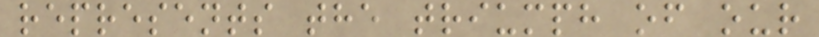represents the triumph of our
